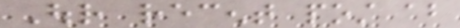Our recent post about
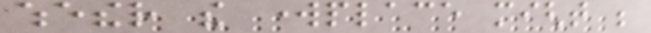whether the workplace might be
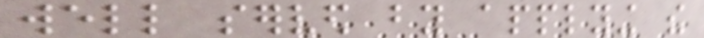well served by applying the
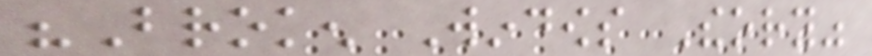"Broken Windows Theory"
